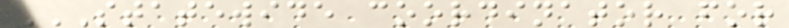STATEWIDE COORDINATOR FOR
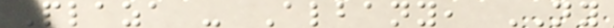Plaza - Albany, NY
